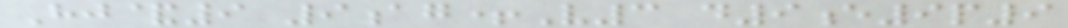Hj&9 9ag+V3 d9e9p9
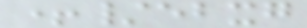+/ebxg
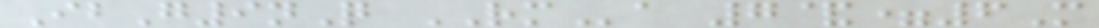IbG9nQ RMa 7&=6M
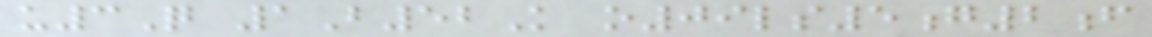u3Q 1B52K o09ls5g2f
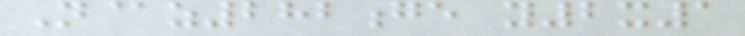N@z282ge y2x1
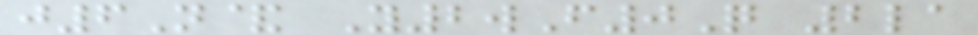j6N& Y2wF0Q 2la
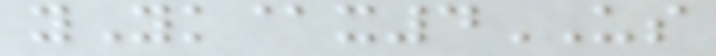yYk@x4US
